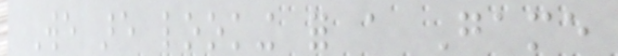We are looking for a Game
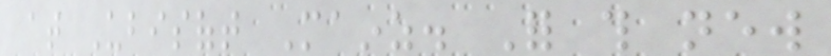at Ubisoft Mainz. For this new
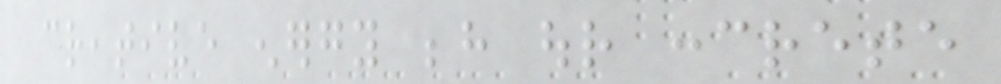creative energy behind our concrete
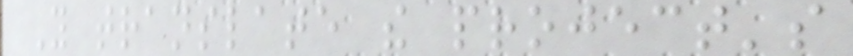You translate the project's
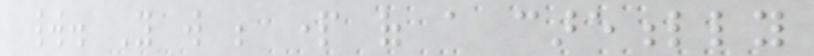world. You will be part of a carefully
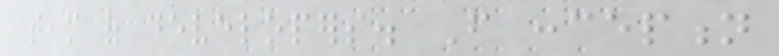team of developers. From conception
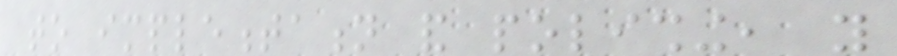to implementation and polishing, you
